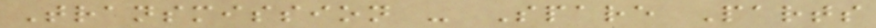Transmission - Spare Parts
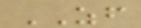ZF
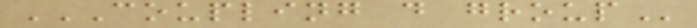COUPLING D GROUP
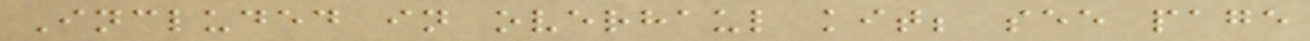Included in overhaul kit; see page
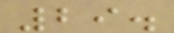29.
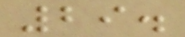29.
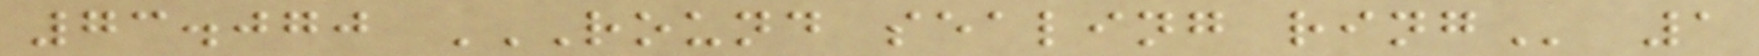73.070 ROUND SEALING RING 1
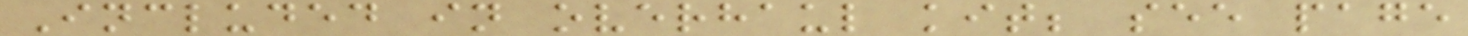Included in overhaul kit; see page
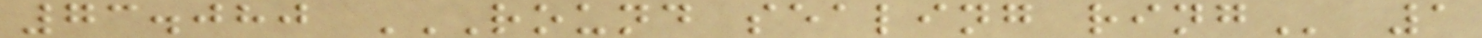73.080 ROUND SEALING RING 1
